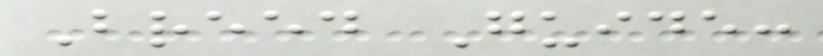Breed Guide:
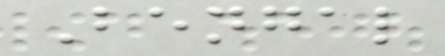Bengal
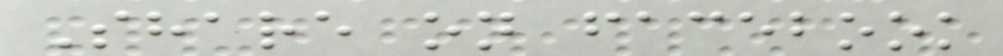Share on facebook
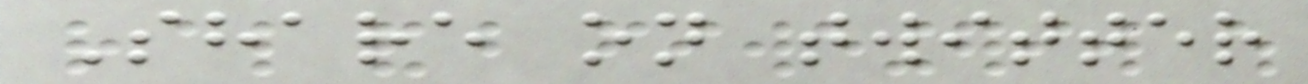Share on twitter
